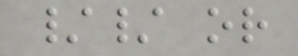// or
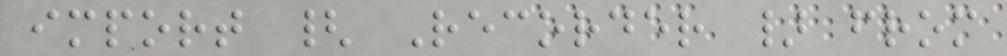import { Recorder } from
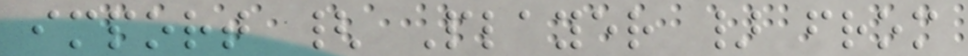import { Player } from
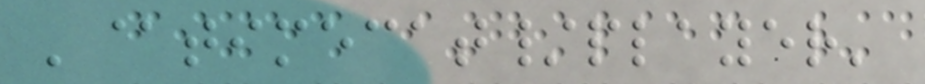'@timecat/player'
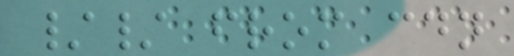// from cdn
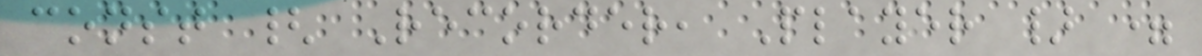const { Recorder, Player } =
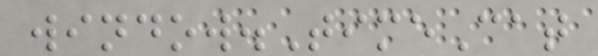window.TimeCat
